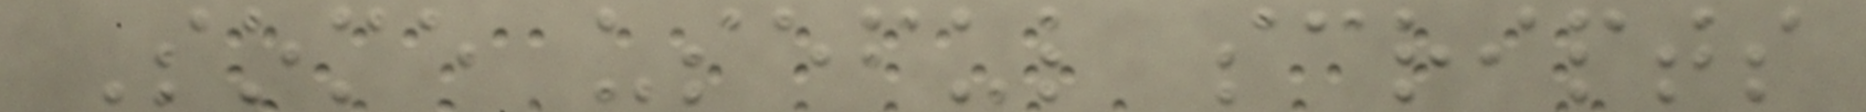Some useful scripts
